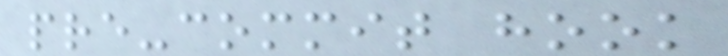pre-commit hook
